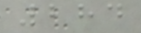284
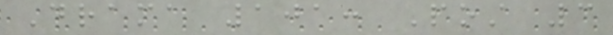Drama 101: Post 3
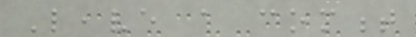Leave a comment
